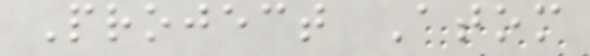Project Atom
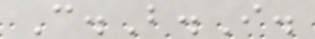C.B.I.
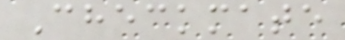Checkmate
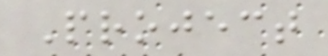Project
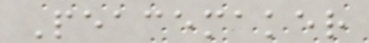Peacemaker
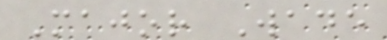Major Wade
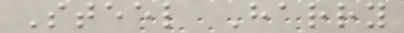Steel Harry
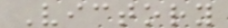Victory
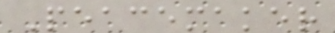Peacemaker
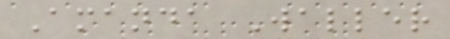Amanda Waller
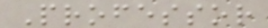Professor
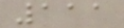111
